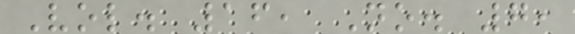Vol. 16, No. 7,
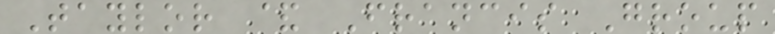Taylor & Francis Group
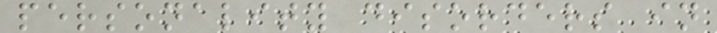personality disorders in
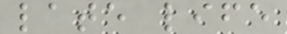late life
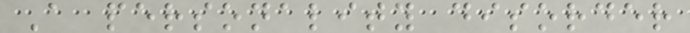A personality disorder
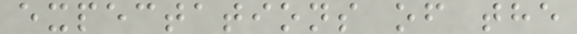expectations of the
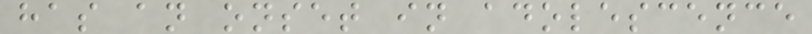has an onset in adolescence
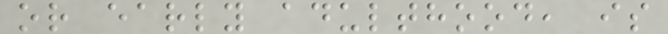or early adulthood, is
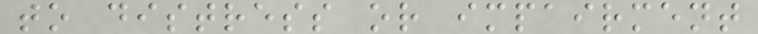to distress or impairment
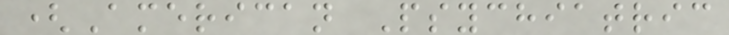(American Psychiatric
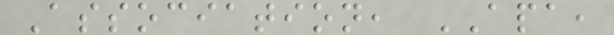Association, APA,
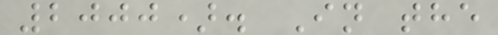2000). In the
